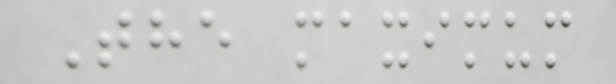The maximum
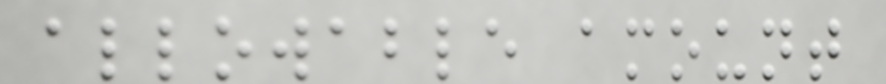allowable amount
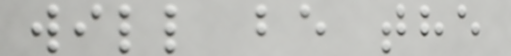will be the
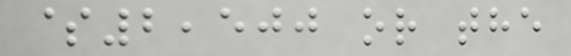$2,500 or the
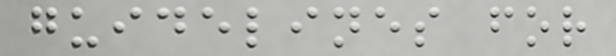guidelines for
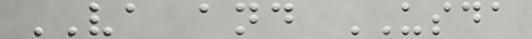VA and USDA
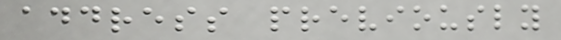address previously
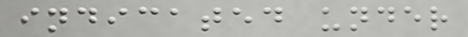indicated under
